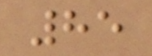85
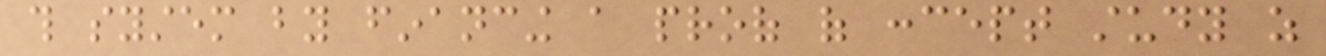this system by financing a proof of concept study as
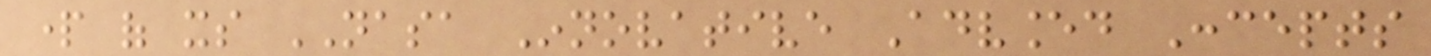part of its NASA Innovative Advanced Concepts
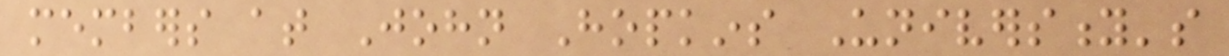members at John Hopkins University's
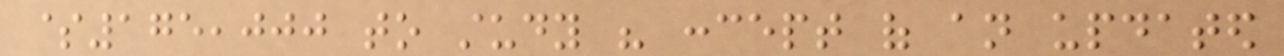$175,000 to study his concept of an updated
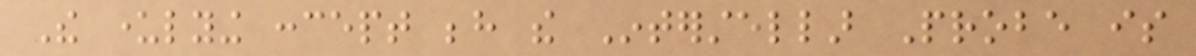The underlying concept behind the Interstellar Probe is
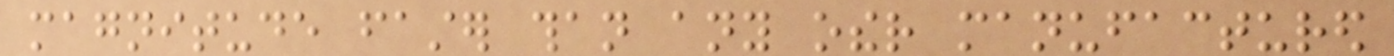magnitude faster than any other manufactured
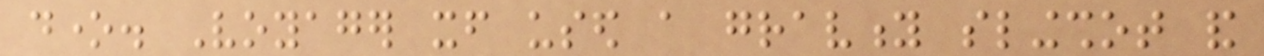done. Voyager itself used a gravity slingshot and
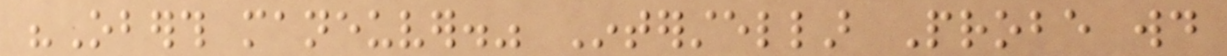"Oberth maneuver." Interstellar Probe would
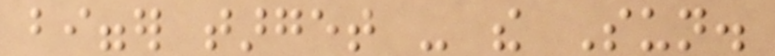bigger target - the Sun.
